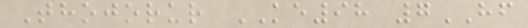Thojorur KE98 7HF
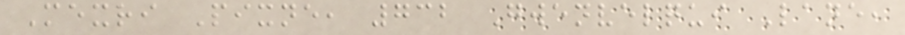Mexri Pixne, 732 Gwenvelqui Lane,
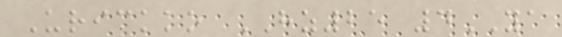Urickko HZ25 4YA
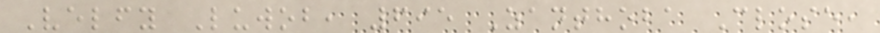Velfy Luwob, 695 Zanthoba Close,
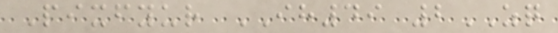Pixfyur IH49 2ZQ
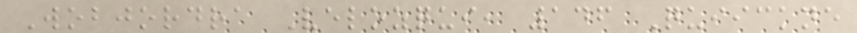Wobjordra Velozqui, 146 Quiickne
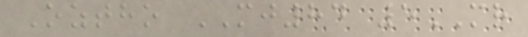Oztho MJ84 5MR
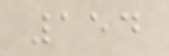154
